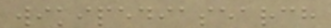wikipediasearch
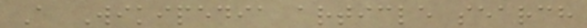A Wikipedia article search
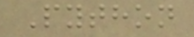Python
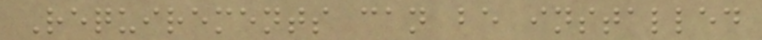Requirements can be installed
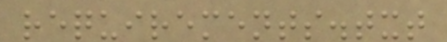requirements.txt
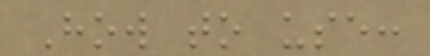How to use:
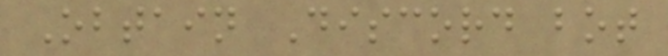Obtain Discord bot
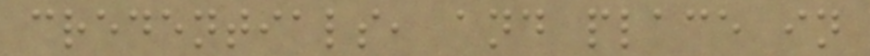credentials, and place in
